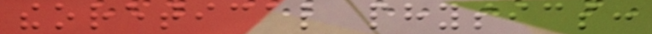theoretical physics:
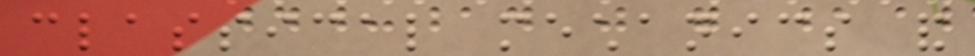classical mechanics and
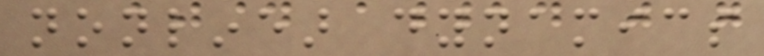nonlinear dynamics
